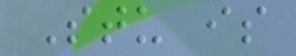Stu is
